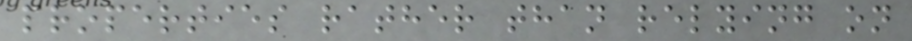properties rather than relying on
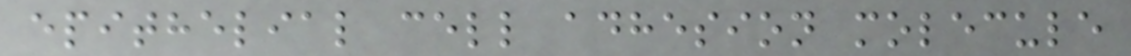epithelial cell adhesion molecule
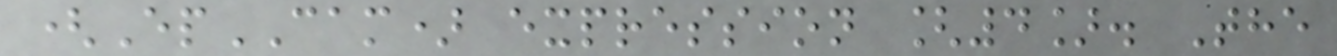(EpCAM) expression [4]. The
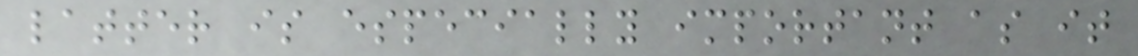latter is especially important as it
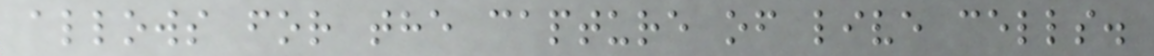allows for the capture of live cells.
